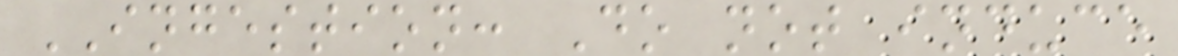INGESTION: Do not induce
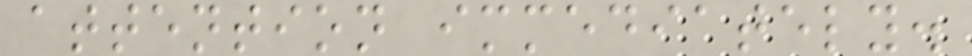attention immediately.
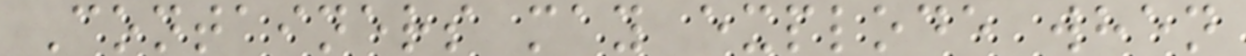Containers may explode when
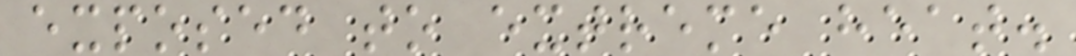exposed to extreme heat.
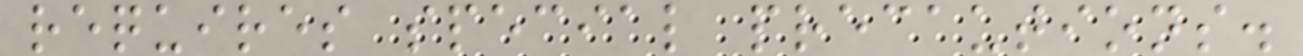requires special precautions.
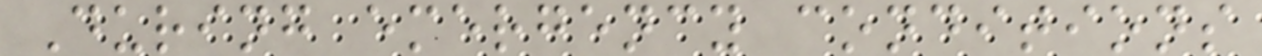During emergency conditions
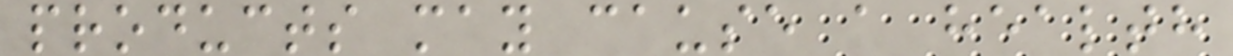products may cause a health
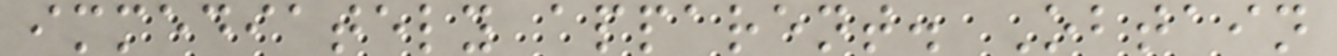immediately apparent. Obtain
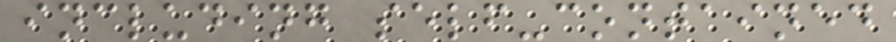including self-contained
